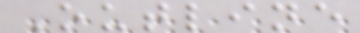Outline
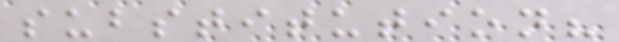substitution?
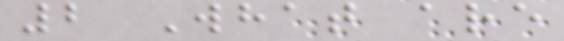2 What are
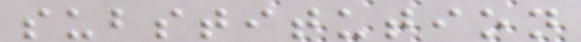substitution
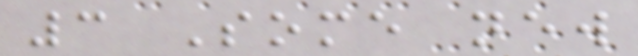3 Some new
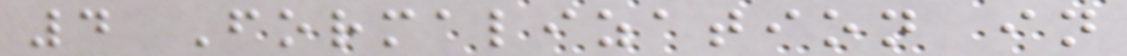4 Formalization in
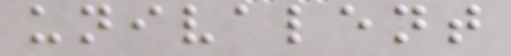univalent
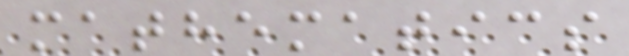mathematics
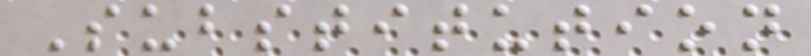Substitution
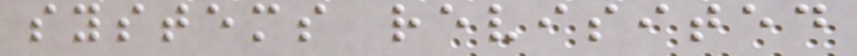systems revisited
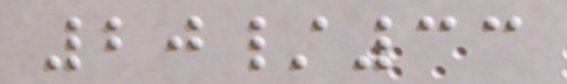20/33
